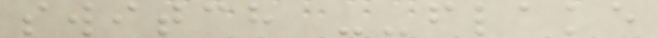switch --flake
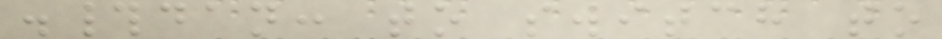.#dan: to switch to
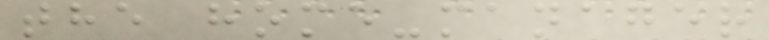the home-manager
